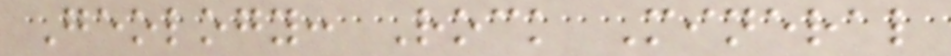Geology: Rock Mineral
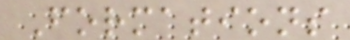Formations
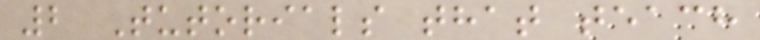2 Tutorials that teach
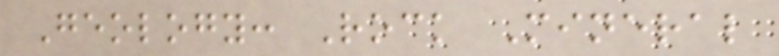Geology: Rock Mineral
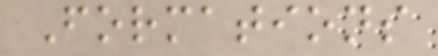Formations
